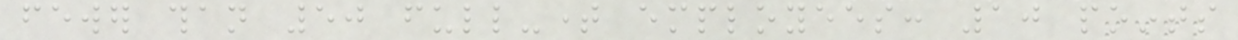fewer than 50 full-time employees: 10 points
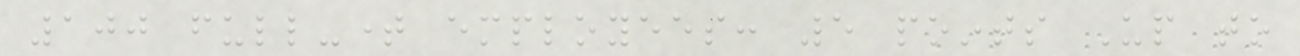100 full-time employees: 5 points Up to
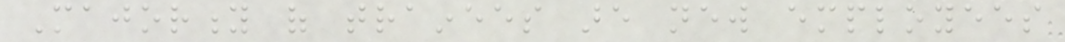Majority of trainees are new employees
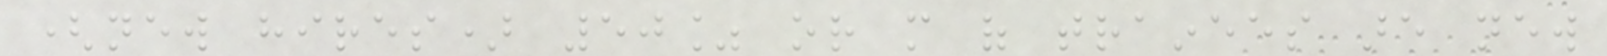(new hires) 50% or more of trainees are new
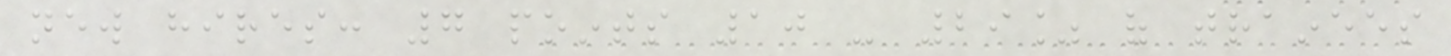new hires: 7 points 10 - 29% of trainees
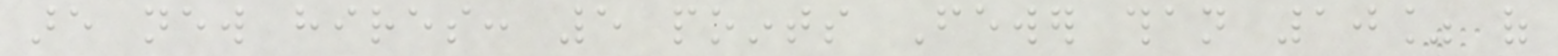are new hires: 5 points Fewer than 10% of
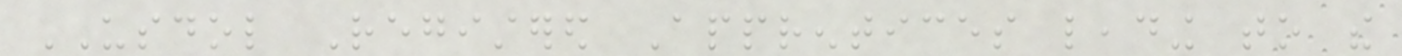USDOL Registered Apprentices leading to the
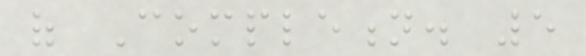of Completion. 5
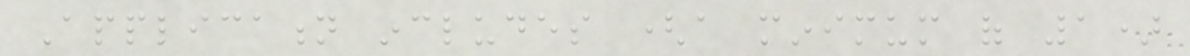Application includes (a minimum of 1)
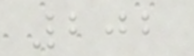202
